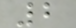2
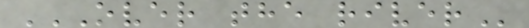OVER THE RIVER
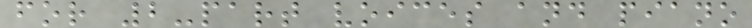for 2-part voices and piano
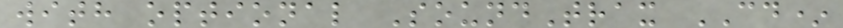with optional SoundTrax CD*
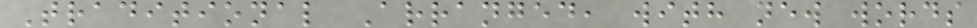Traditional Arranged, with new words
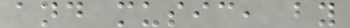and music, by
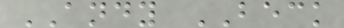ANDY BECK
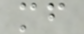mf
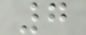7
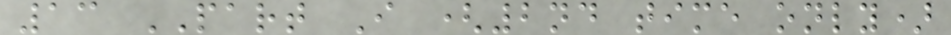13 PART I (2nd time only)
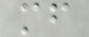mf
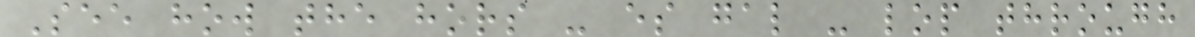See how the hors - es gal - lop through
